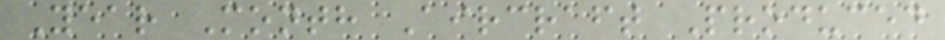Year Month Aircraft Produced
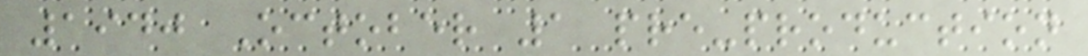1940 October 1 pre-production
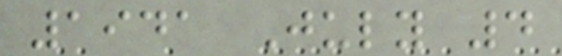1941 July 4
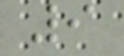9
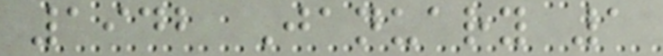1942 January 1
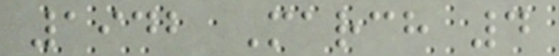1942 March 4
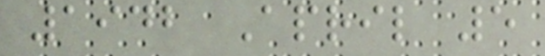1942 April 5
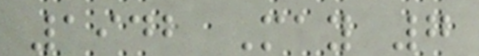1942 May 7
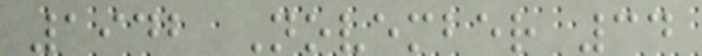1942 November 34
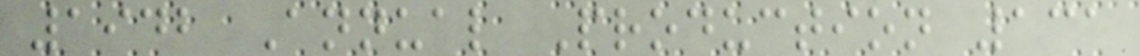1942 Annual Production 131
